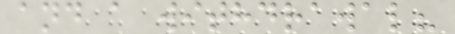and a withdrawal?
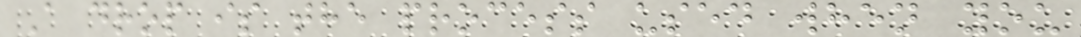A drop is the process used when you
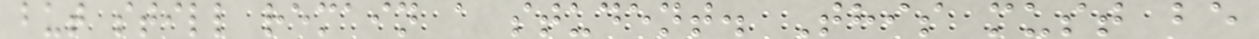but still remain a student. This must be
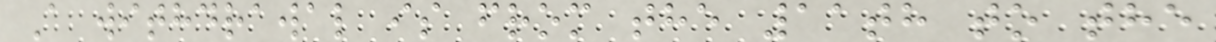A withdrawal is from the 11th to the
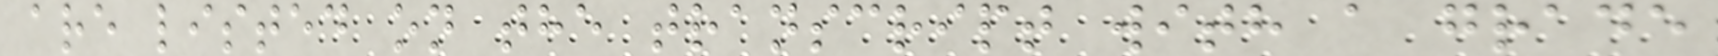are listed on the transcript with a grade
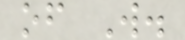of W.
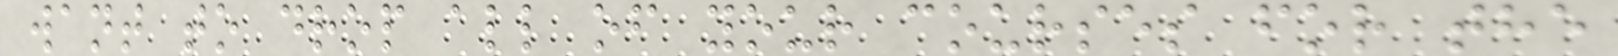want to drop all of your courses for the
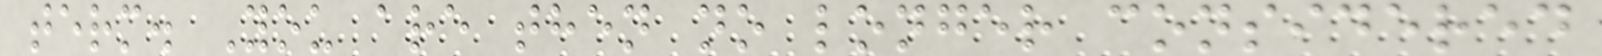term. You are then no longer considered
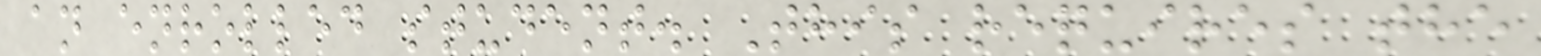an enrolled student. This requires the
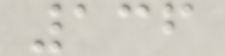136
